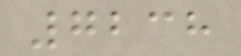7238
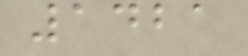1421
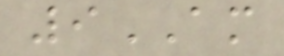9AM
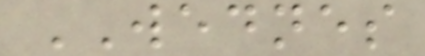WEDNES
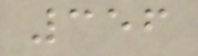356
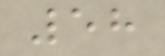58
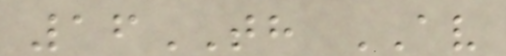16TH AV
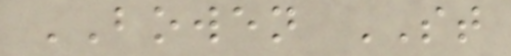BOWEN ST
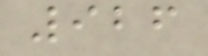926
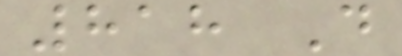818 D
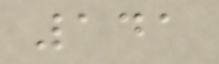141
